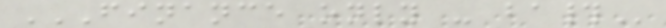FINANCE ONLY - BA#
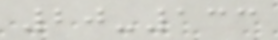20-133
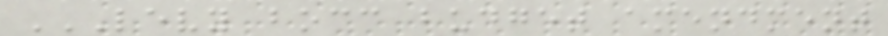LEVY BOCC BUDGET AMENDMENT
